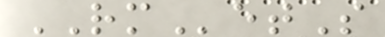RMetS
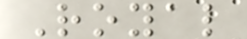Royal
